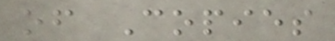of Copies
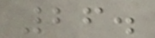26.
